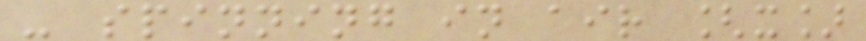- spinning in air [x]
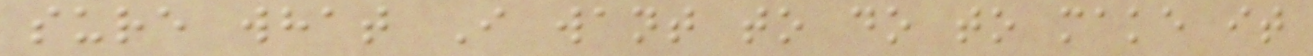sure what I want to do to make it
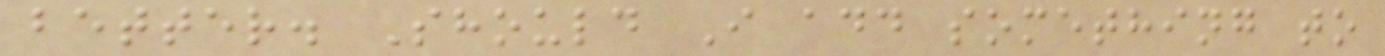better. Should I add something to
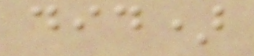did)
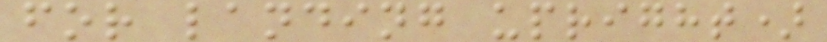for landing upright)
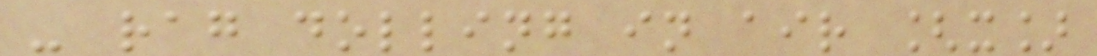- rag dolling in air [x]
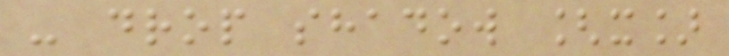- drop shadow [x]
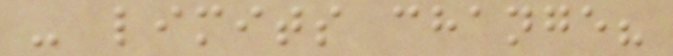- limits change?
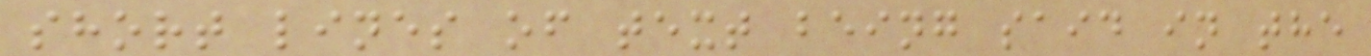short lines of text being said in the
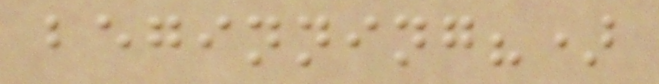beginning?)
